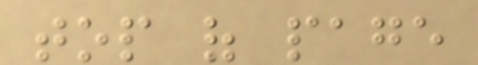top of page
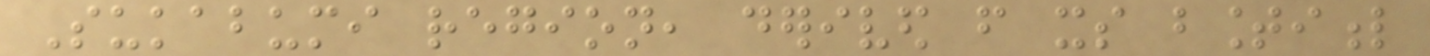Sukabumi region, derived from its bountiful
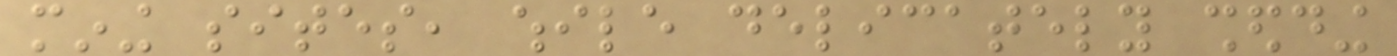mining sites, while delicately shedding
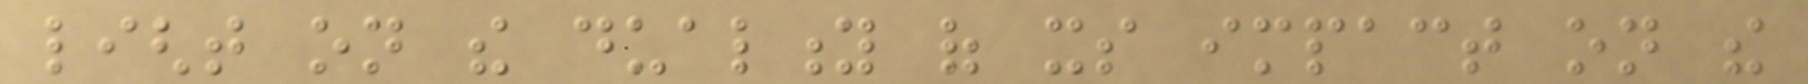light on the duality of its impact on the
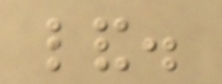land.
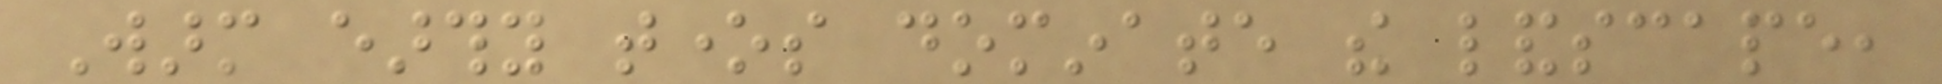Warm earthy tones dominate the landscape,
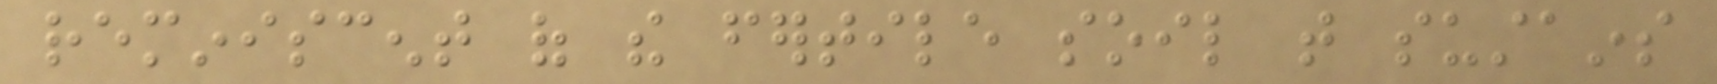reminiscent of the fertile soil that sustains
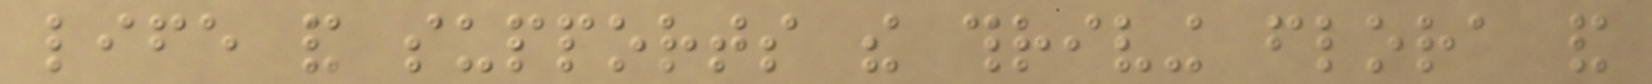life and supports the thriving flora and
